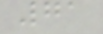71
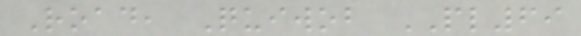Road, Quiwob PL69
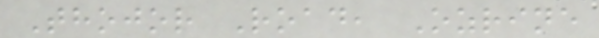Thojor Road, Ozrine
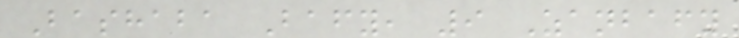Bashaba Bafy, 9 Zanbafy
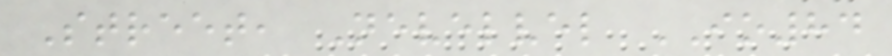Street, Nevelvel IO84
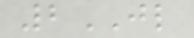2JL
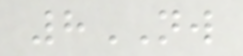8NW
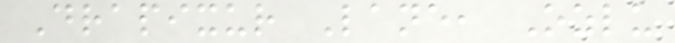Drapixur Lane, Ozlu
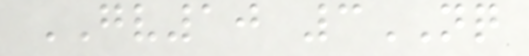GV10 3NQ
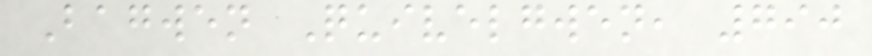Bagwen Quivelgwen, 790
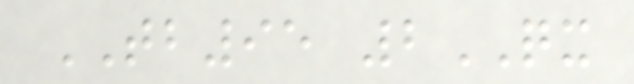TB95 2QX
